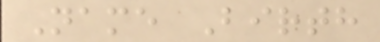Name Birth
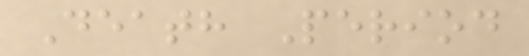Death Period
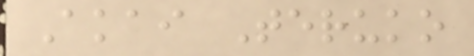Akai Teruko
